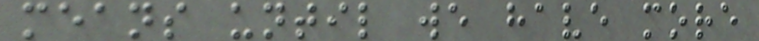means until we have more
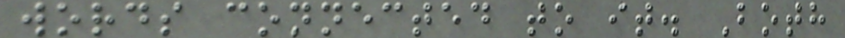words connected to it. Both
